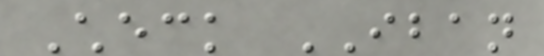Check IBAN
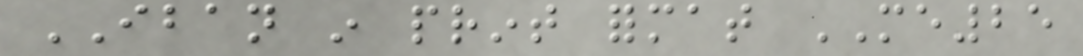IBAN in print format ME25
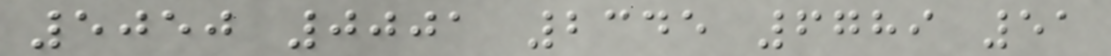5050 0001 2345 6789 51
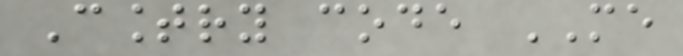Country code ME
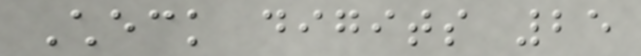Check digits 25
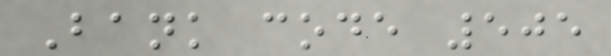Bank code 505
